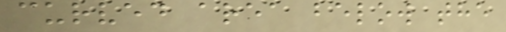curved area below the
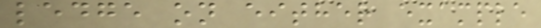ledge on either example
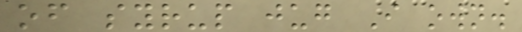of syrup jug I own.
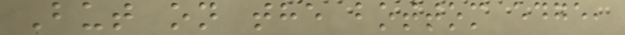But on the bottom edge,
